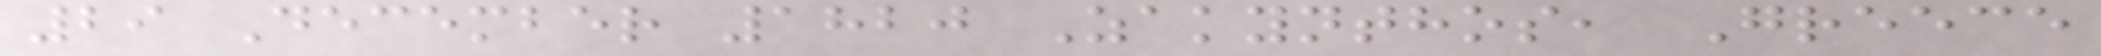29 December 1820 Zakynthos, Greece
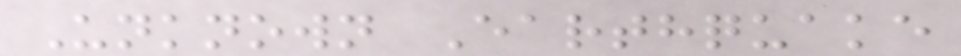Unknown Earthquake
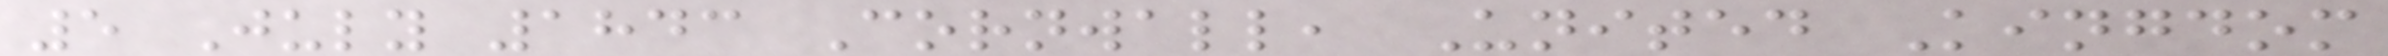5 July 1843 Cornwall, United Kingdom
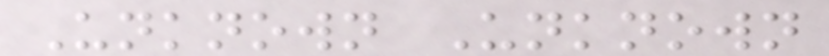Unknown Unknown
